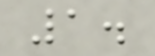1.
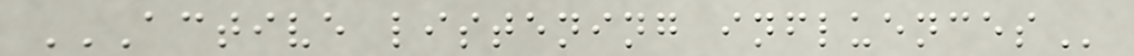ACTIVE LISTENING INFLUENCES
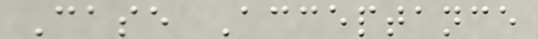Case Acceptance
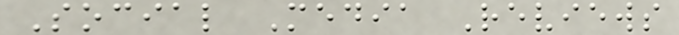Social Media Reviews
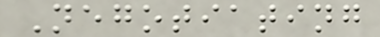Negotiating
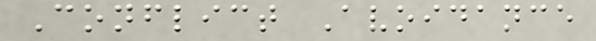Conflict Avoidance
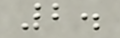2.
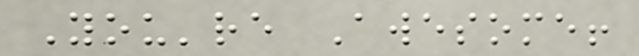You're Awesome!
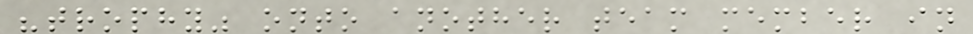"trophy" onto another team member in
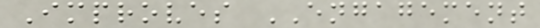Improves ENGAGEMENT
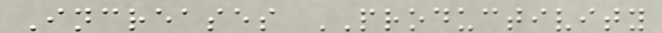Increases PRODUCTIVITY
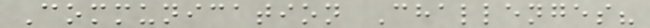Communication Challenges?
